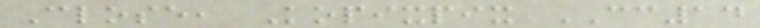Close, Kopixpix CC14
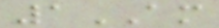1AM
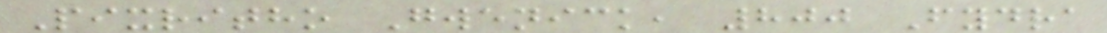Pixritho Gwenick, 800 Fydra
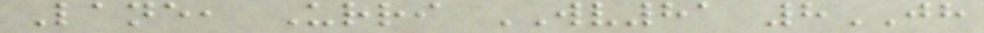Lane, Urri WV81 8JH
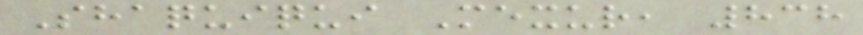Shaquiqui Mexur, 838
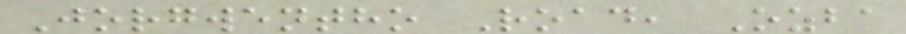Jorgwentho Road, Ozba
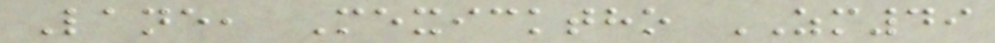Lane, Mexicktho ZM49
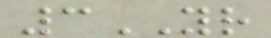3YR
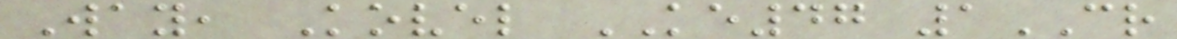Way, Kovel KE47 1CR
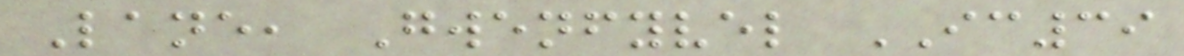Lane, Gwenfyvel IC39
